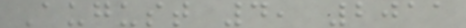August 4, 2011
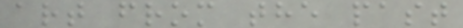art from the past
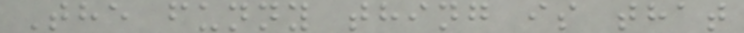The funny thing is that
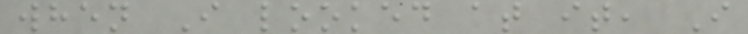when I looked at it, I
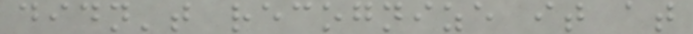didn't recognize it at
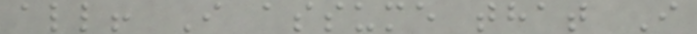all! I assume that I
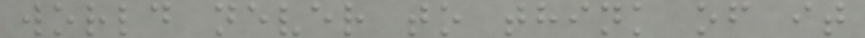world never to think of it
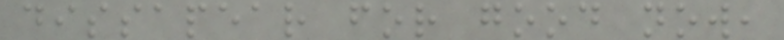dissapear for good now,
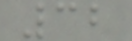32
